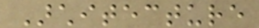Architecture
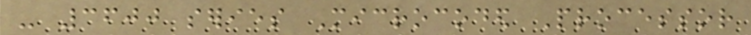- 3600 series Microcoded Processor
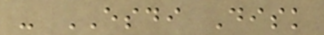- ESDI Disk
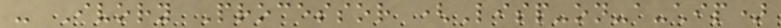- Ivory Processor (Lisp-on-a-chip)
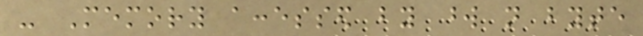- Memory accessed by word not byte
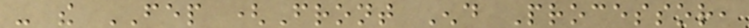- the FEP (Front End Processor,
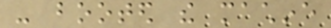- booted the machine
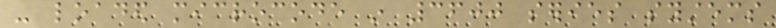- loaded microcode in 3600 series systems
